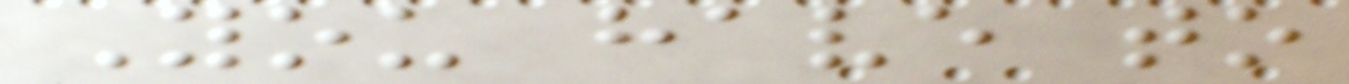You have to
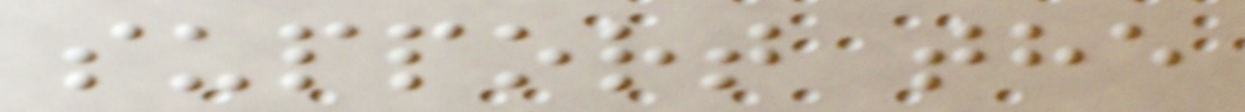support the
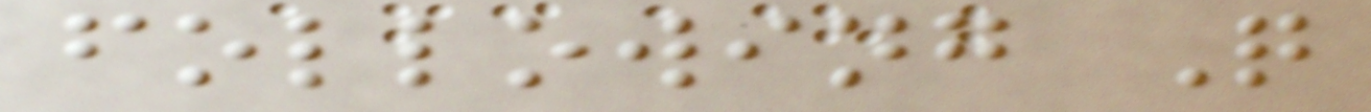following Q
